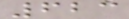623
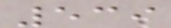539
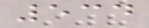534
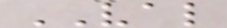VAL
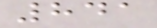841
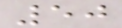50
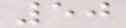50
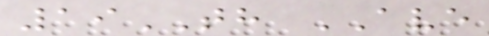19TH AVE
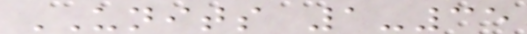UNITS 1-35
